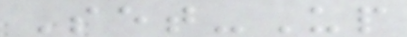Set-Up
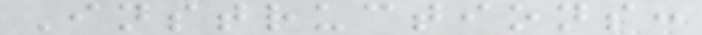Instructions:
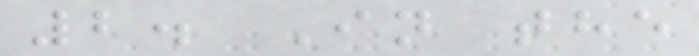2. In the
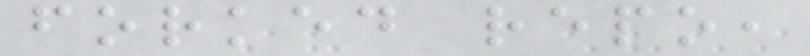forked repo,
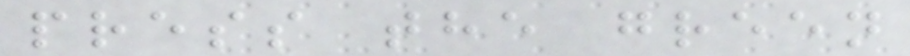press the green
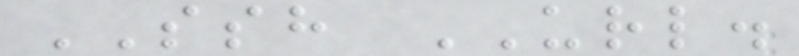SSH URL.
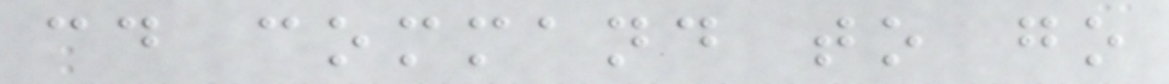cd command to go
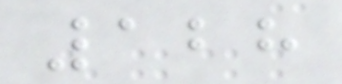128
